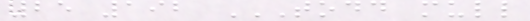25 192 TODD MULL
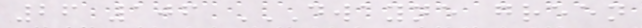26 106 DWAYNE GREEN
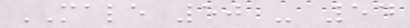MALE 50 - 54
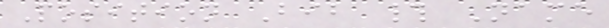Position Bib # Name
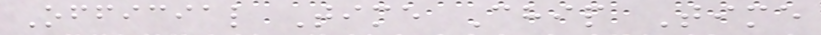Official Time Chip Time
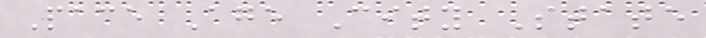Pace Age City State
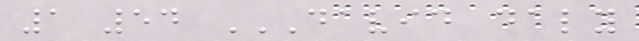1 54 DAVID DALY
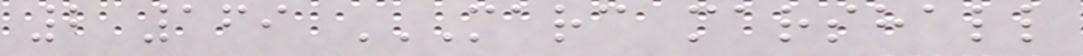2 169 MARC MARSHALL
